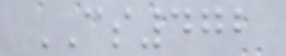CS472
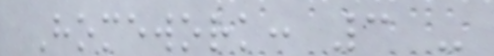Homework: 3 -
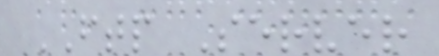FTP Server
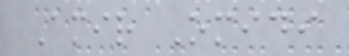Amir Omidi
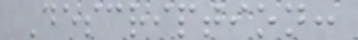Description:
